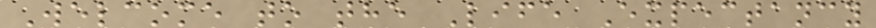Welcome to the Life Expectancy
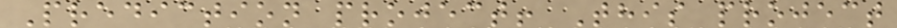Prediction project! This project
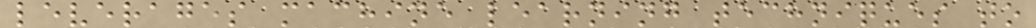leverages machine learning techniques to
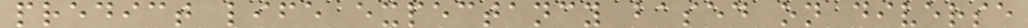predict life expectancy based on diverse
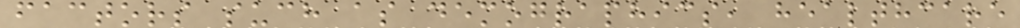factors such as demographics, healthcare
